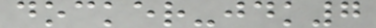docker-jdk7
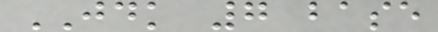JDK 7 base
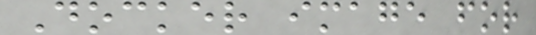Docker image for
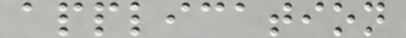application
